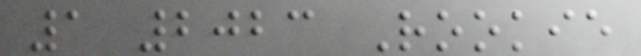1 2023 Rookie
